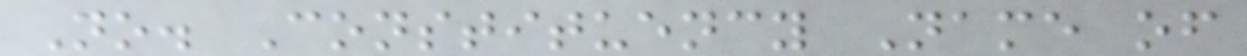No. Constituency Name of
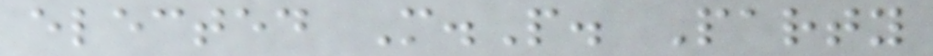elected M.P. Party
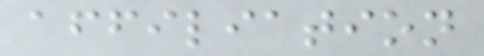affiliation
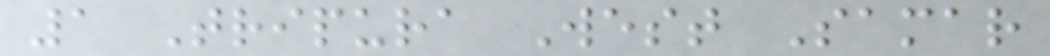1 Tripura West Samar
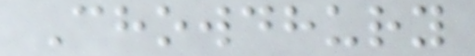Chowdhury
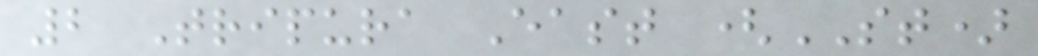2 Tripura East (ST)
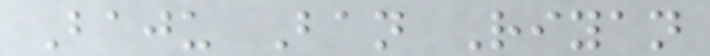Baju Ban Riyan
